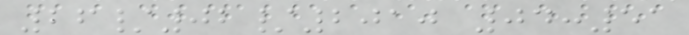26/02/2010 04:51
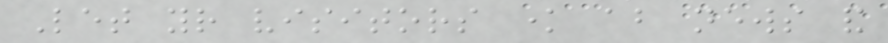Let your visitors know about news and
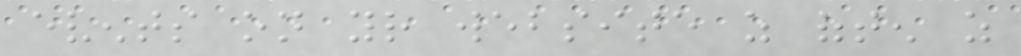events on your website as often as
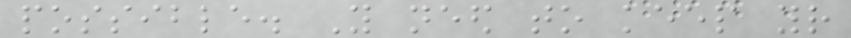possible. You need to keep your
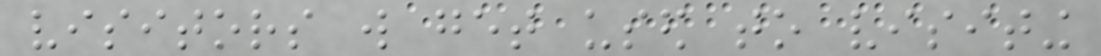visitors will get used to visiting
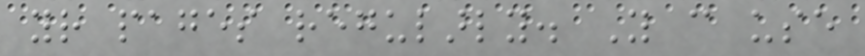your pages regularly. You can use
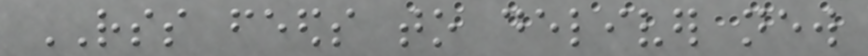RSS feeds to deliver new
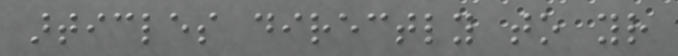articles directly to your
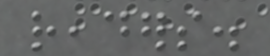readers.
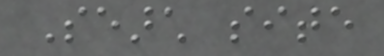Search site
